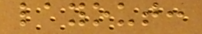layout:
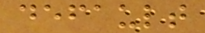default
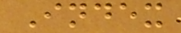Index
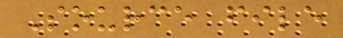Source file
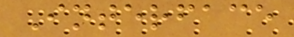Interface
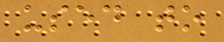used to
